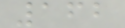162
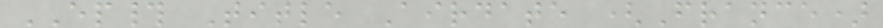EP# Title Airdate (France)
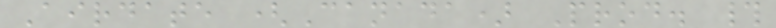Airdate (Canada) Prod. #
